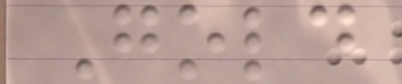Gold
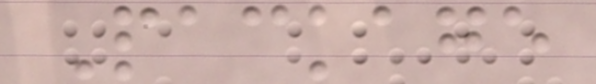Package
